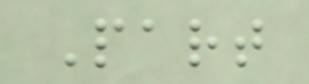Part
